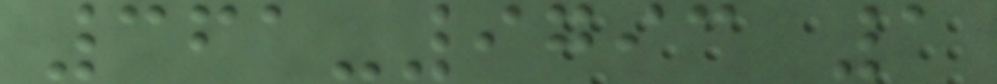361-9793 1
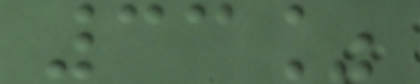33%
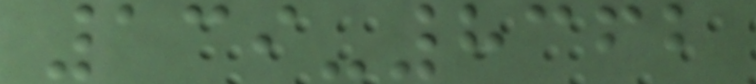139-8362
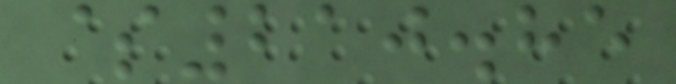$210.85
